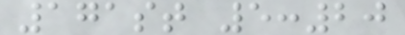171st 5:20
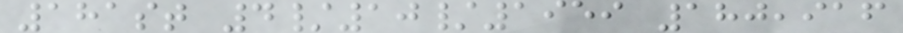181st 4/10/1959 180,916
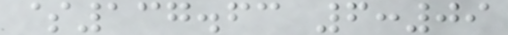$137.63 6:09
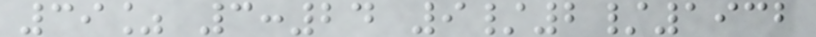39% 3:24 9/2/1932
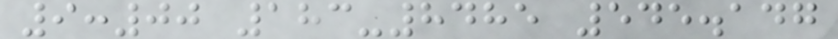9:00 183-8485 545.147
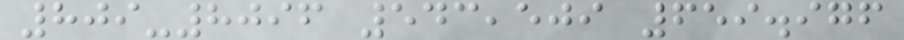809-8096 543,509 659.976
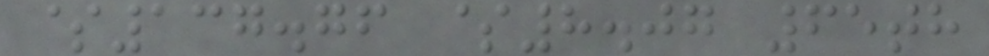$137.76 $8.07 65th
